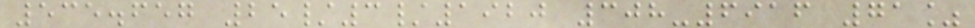535.657 25/3/1920 308-6916 71%
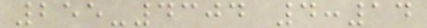255-4304 4:14
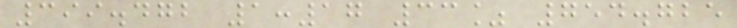399.472 1:17 33% 754.725
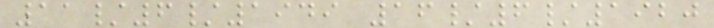11/6/1949 16/6/1920
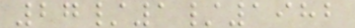27/1/1982
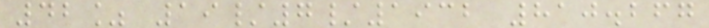42% 19/7/1932 810.267
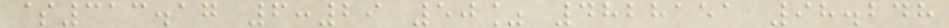$313.17 6:29 50% 4828151 98.248
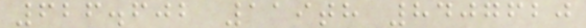626.602 119th 8407620
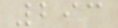293
